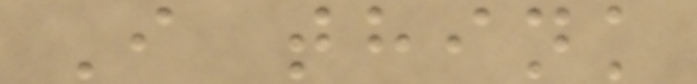I think
